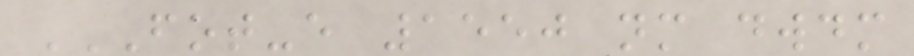FOT-E 1550 NM DWDM
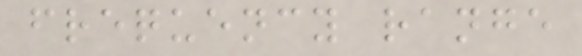frequency range
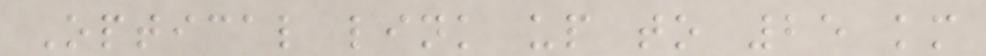Optical link up to 25 km
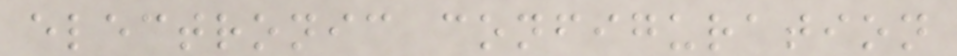electronic configuration
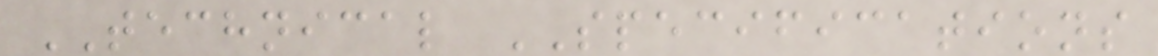TECHNICAL SPECIFICATIONS
